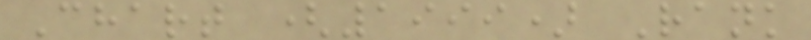Chart (1999) Rank
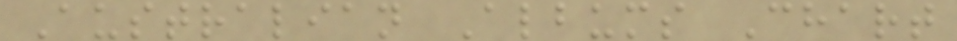Australian Albums Chart
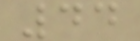44
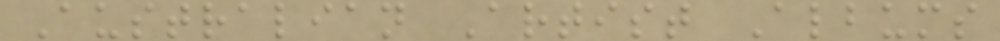Australian Artist Albums
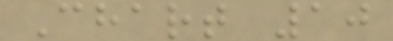Chart 10
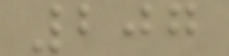207
